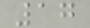17
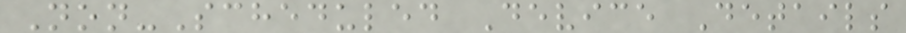Non-Scheduled Device Details
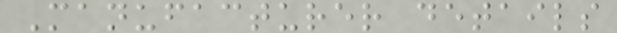Manufacturer details
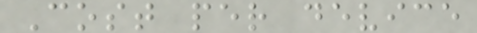Cost per device
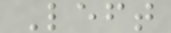Left
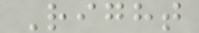Right
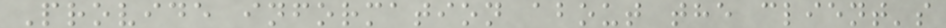Provide information about the client's
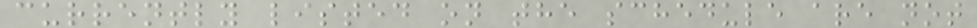currently listed on the schedule are not
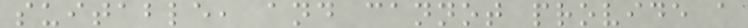suitable, and cannot provide a
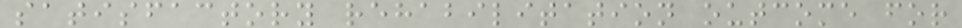satisfactory rehabilitation outcome for
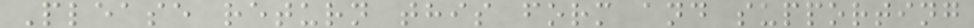Please return this form and supporting
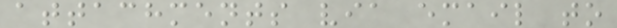attachments via email to
